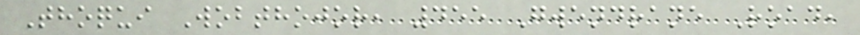Thoqui Wobthojor, 455 Gwendrane Road,
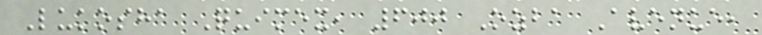Lukosha Quimex, 600 Ozba Avenue,
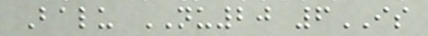Balu NU20 6IS
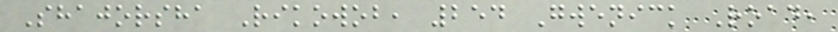Shajorsha Rikowob, 254 Gwenick Road,
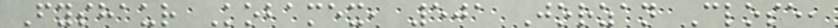Fyshaur Kobamex, 501 Jorzan Close,
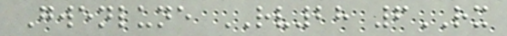Gwenlune RV28 6RX
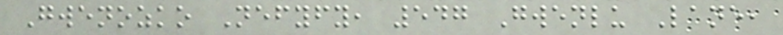Gwenozko Nefyfy, 547 Gwenlu Lane,
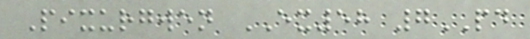Pixurgwen EX58 7PD
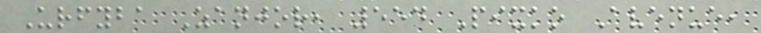Urfyba Zanjor, 554 Pixko Avenue,
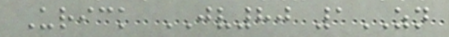Urick JV80 1ZN
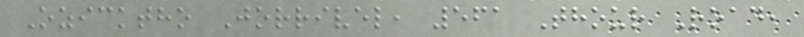Ozicktho Jorrivel, 561 Thour Road,
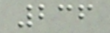236
